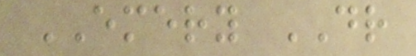EMERY DR
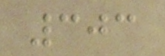303
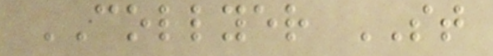COLLYER ST
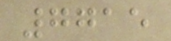7715
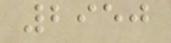2950
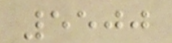5500
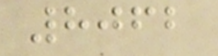8062
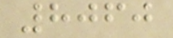8060
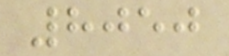8050
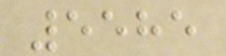5585
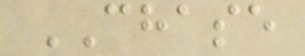CHASE
